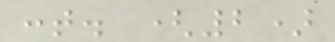cont. (2)
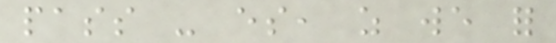pass - es, as we for
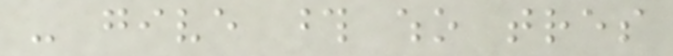- give those who tres
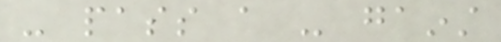- pass a - gainst
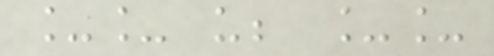__ us; __
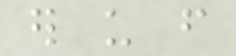er us from
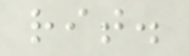rit.
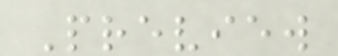Preview
